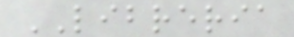LIBRERIA
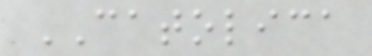CATOLICA
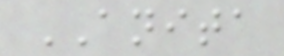ANITA
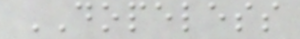DOPELESS
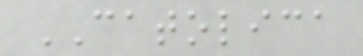CATOLICA
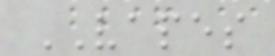VAPES
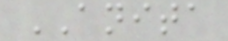ANITA
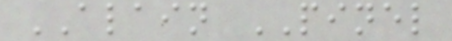ALAIN PINEL
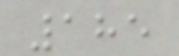185
